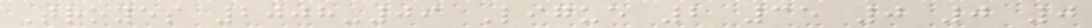Troyes 2008-09 Ligue 2 35 0 0 0
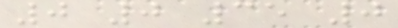0 0 35 0
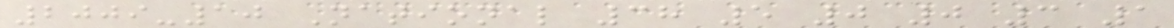2009-10 National 38 5 0 0 3 1
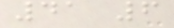41 6
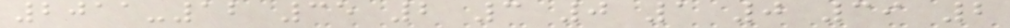2011-12 35 2 3 0 1 0 39 2
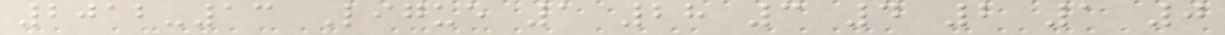2012-13 Ligue 1 28 3 4 2 1 0
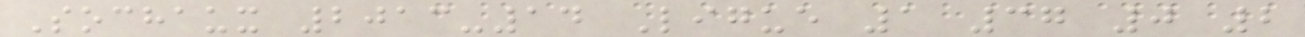Sochaux 2013-14 Ligue 1 37 0 2
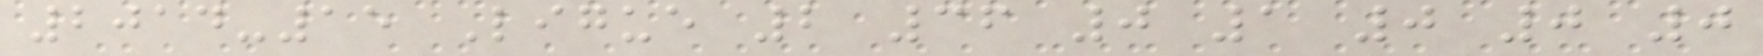2014-15 Ligue 2 36 0 1 0 0 0
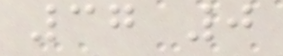37 0
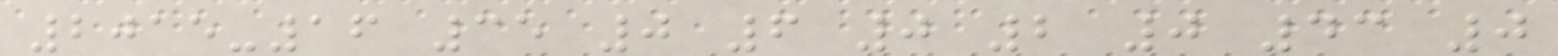2015-16 35 0 6 0 2 0 43 0
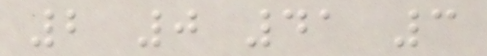2 0 41 3
